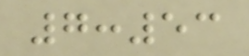7:53
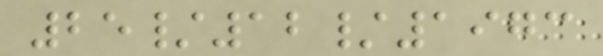25/12/1973
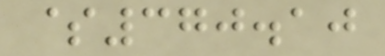$370.10
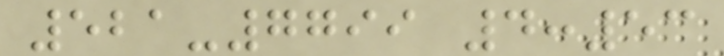521-7799 4:53
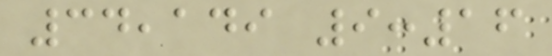34,149 9:16
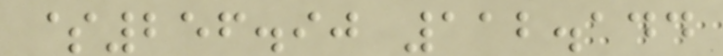$256.90 112.144
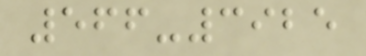566-3925
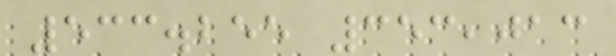533.255 353,013
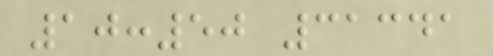10:50 31341
